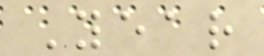Year
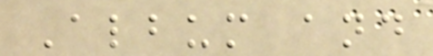Album and
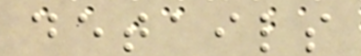details
